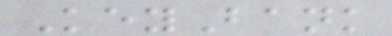KeyBank
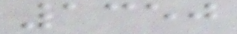1350
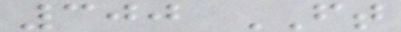300 FT
